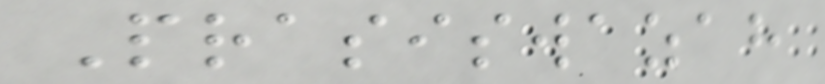Prasiswazah
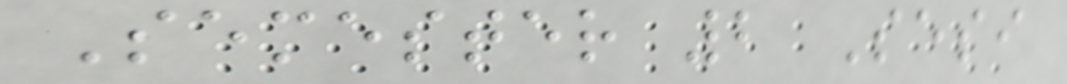Semester 2 Sesi
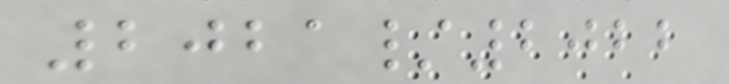2021/2022
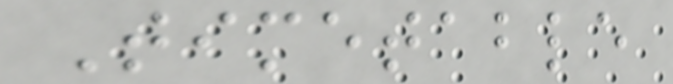Timetable
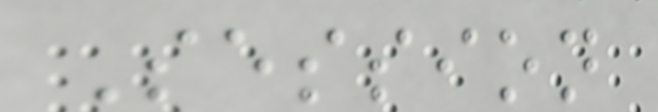Session
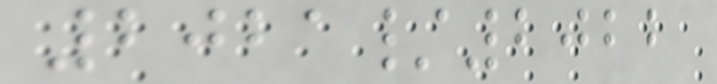2021/2022
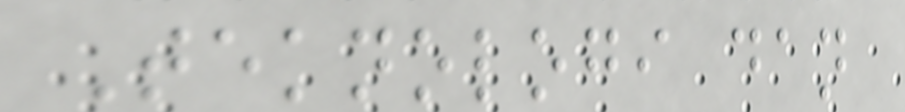Teknologi dan
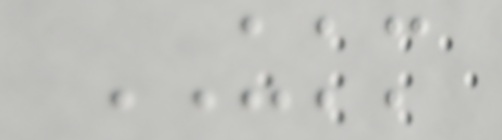UKM
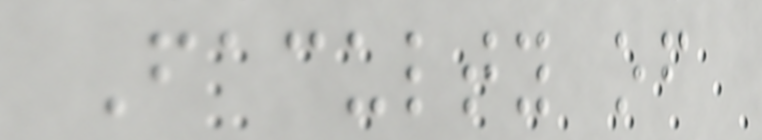Faculty of
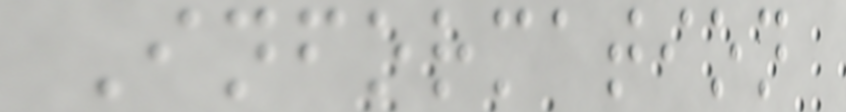Information
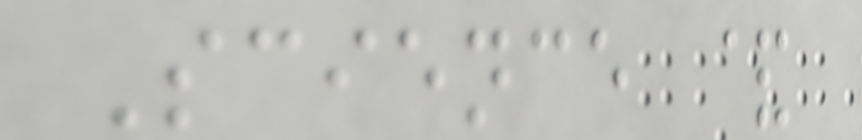Science &
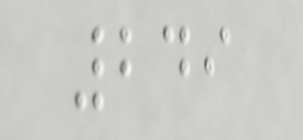249
